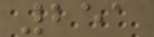251
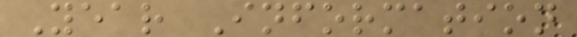Year Information
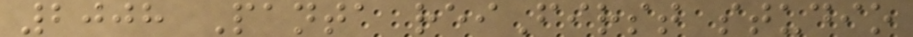2008 Panta reiFirst studio
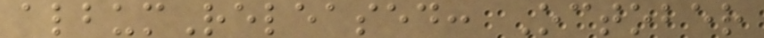albumReleased: October
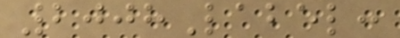2008Label:
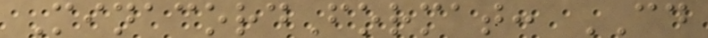MinacordFormat: CD
